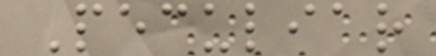Peculiar
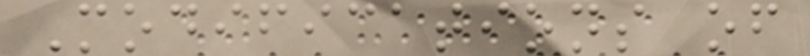Modifications of
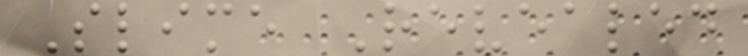Slime Revealed
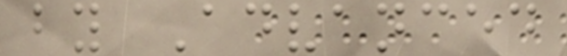by Advanced
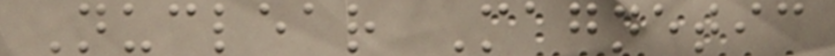Nuclear Magnetic
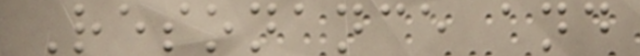Resonance and
